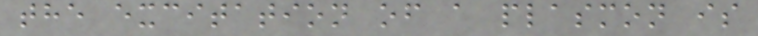the excitation of a plasmon is
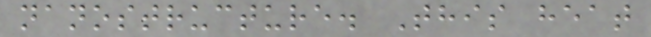nanostructure. This heat
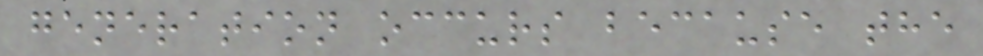generation occurs because the
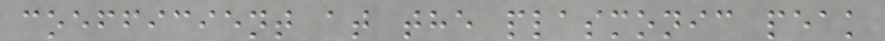coefficient at the plasmonic peak
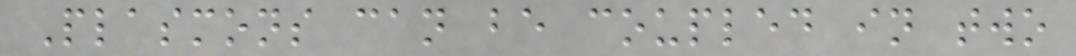Plasmons can be coupled in two
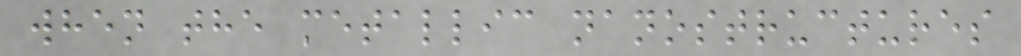when the metallic nanostructures
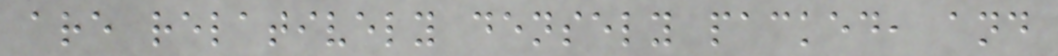are relatively densely packed, and
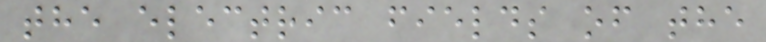the electric fields of the
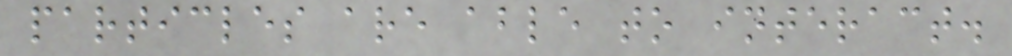particles are able to interact.
